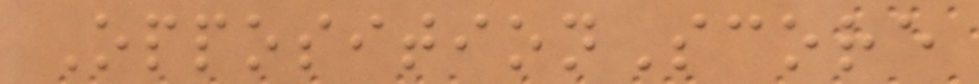OppositionScore
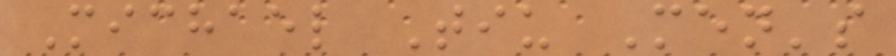Michael Tiu Men's
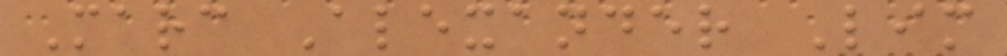Marc Alexander Lim
